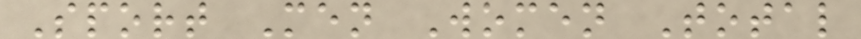Sport Men Women Total
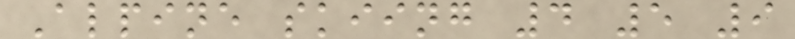Alpine skiing 4 5 9
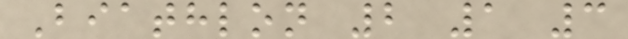Biathlon 2 1 3
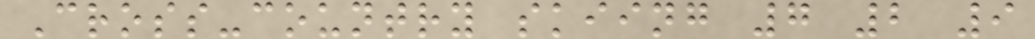Cross-country skiing 7 2 9
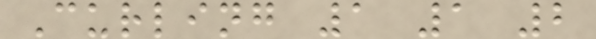Curling 1 1 2
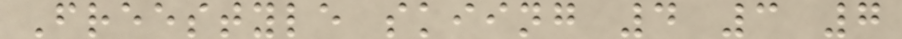Freestyle skiing 4 3 7
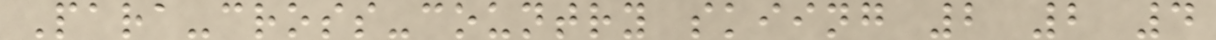Para-cross-country skiing 2 2 4
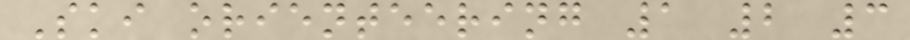Ski orienteering 1 2 3
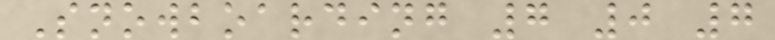Snowboarding 7 0 7
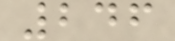246
